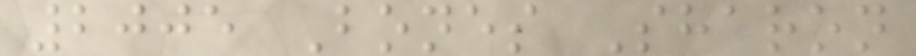2005 Bones Sharon
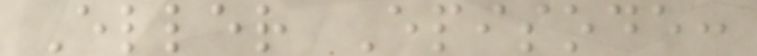Eller Episode:
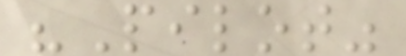"Pilot"
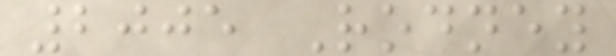2005 Rodney
